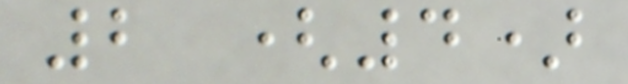2 (4)
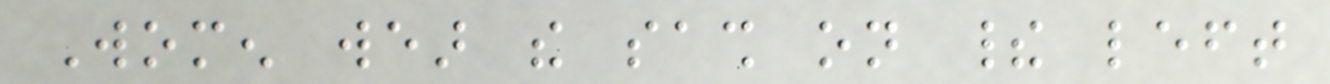Women wear the sash on their left
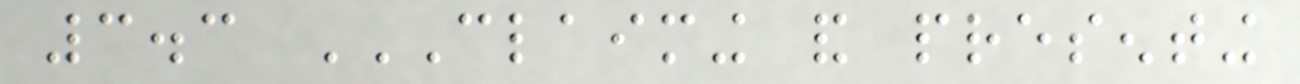3.3 CLAIMING AND PRESENTING
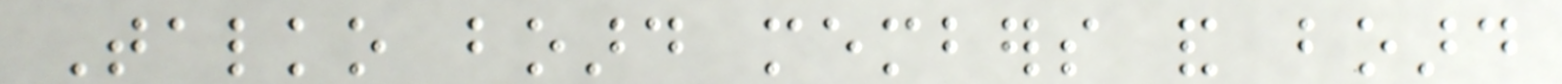Talko board members and board
